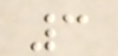3
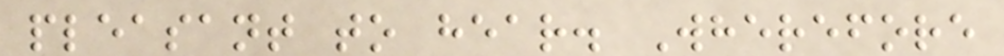pleasant to hear. Wherefore
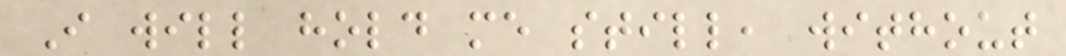I will hold me still, without
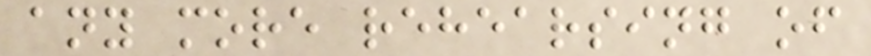any more rehearsing of
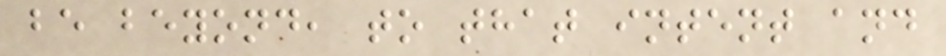be beyond, to that intent and
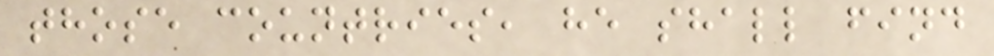those countries, he shall find
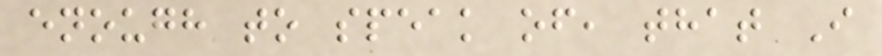enough to speak of, that I
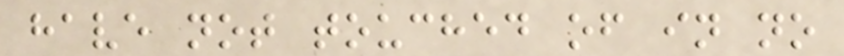have not touched of in no
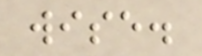wise.
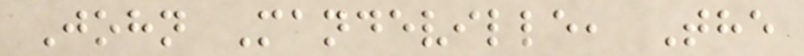John Mandeville, The
